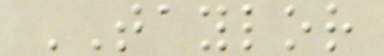TAYLOR
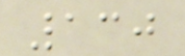130
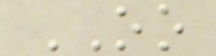OO
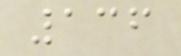136
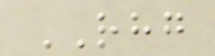RHG
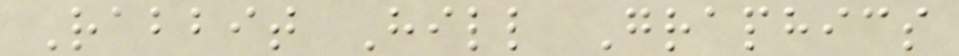Rabbit Hill Graphics
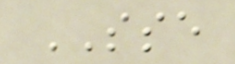SSE
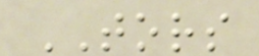TORS
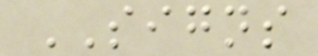SIGNS
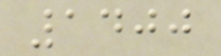1400
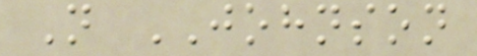N JOHNSON
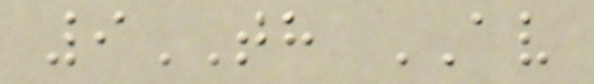9TH AV
